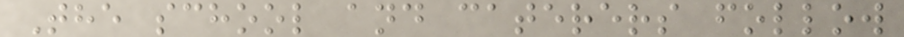The school and caterers follow
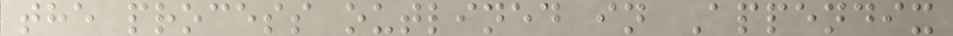the process outlined in Appendix
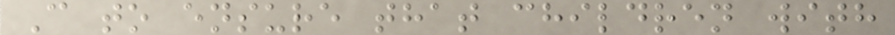C to ensure that children with
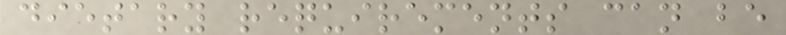dietary requirements can be
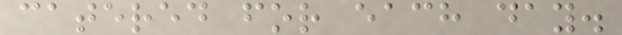catered for each day.
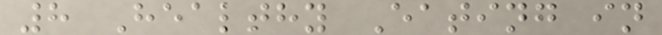8 Healthy Eating in
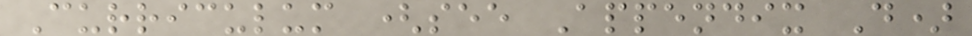Curriculum (see Appendix D)
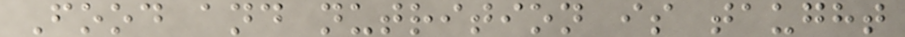Food and nutrition is taught
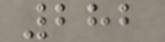282
